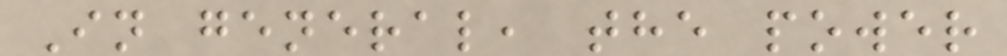In general, the power
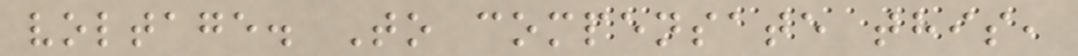voltage. To compensate this,
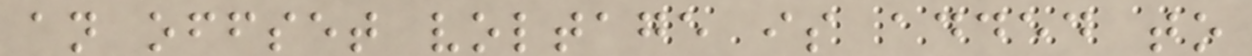an offset voltage is added to
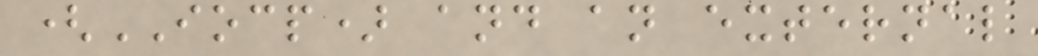(IOCP) and an external
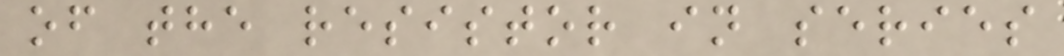of the resistor in series
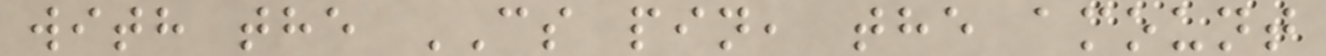with the CS pin, the amount
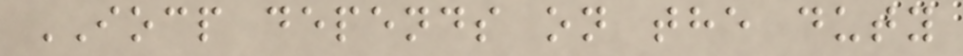IOCP depends on the duty
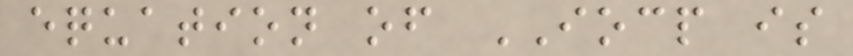equation of IOCP is
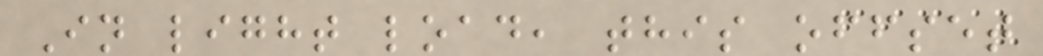In light load, this offset
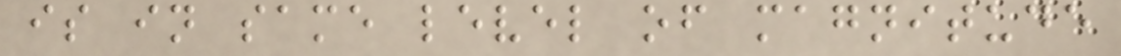is in same level of magnitude
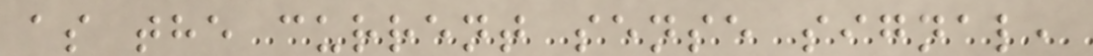as the current sense signal,
